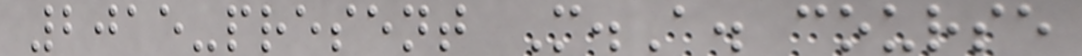2015-present M.A. course
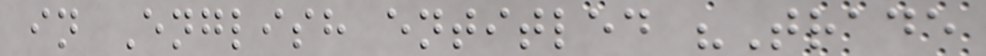in English entitled "Trade
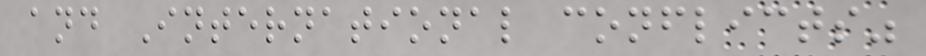and International conflicts"
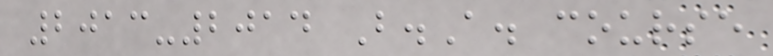2013-2014 B.A. course
